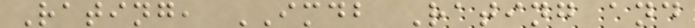Rating, IMDB Rating and
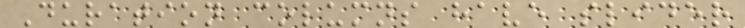Duration columns have slider
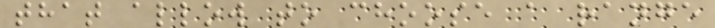that allow to choose a range
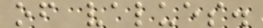of values.
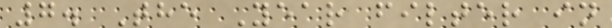7. The Year filter in
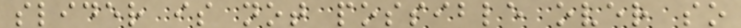slider is not possible over so
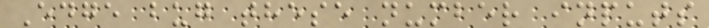Edge bug these number inputs
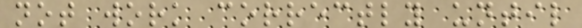not work correctly until
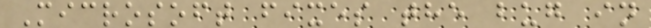Microsoft fixes the bug in
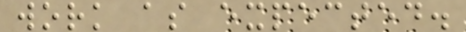work as expected.
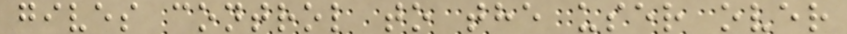gives control to the user over
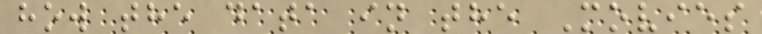how the data in the Movies
